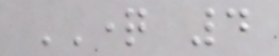QUESTION 4
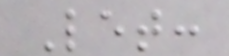Let:
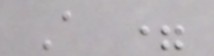A =
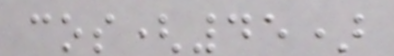cos(45)
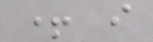+ i
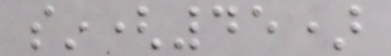sin(45)
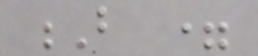B =
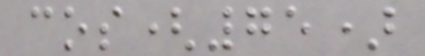cos(75)
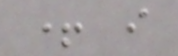+ i
